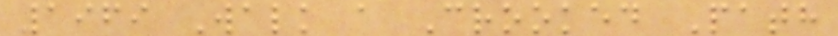1969 Walk a Crooked Path
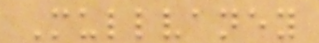Mullvaney
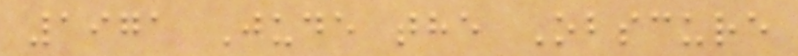1971 Jude the Obscure
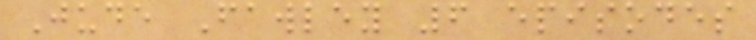Jude Fawley 6 episodes
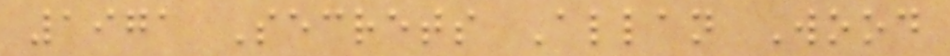1971 Secrets Allan Wood
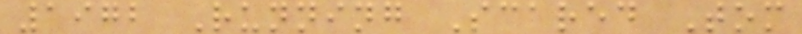1972 Running Scared Tom
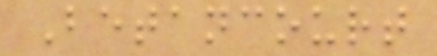Betancourt
